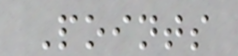Points
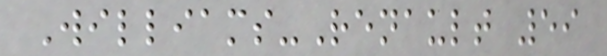Williams-Renault 59
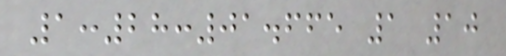1:28:01.665 1 10
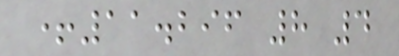+11.296 8 4
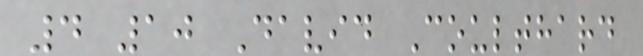4 10 David Coulthard
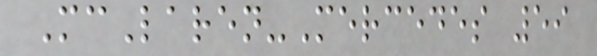McLaren-Mercedes 59
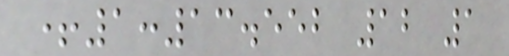+1:13.552 12 1
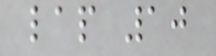lap 10
